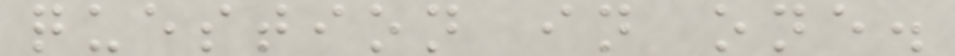question in one.
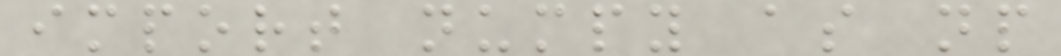import numpy as np
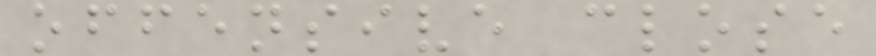offensive close
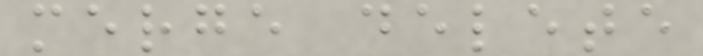merge delete
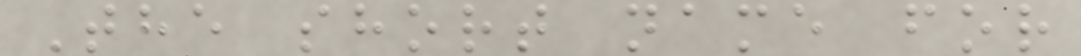The short name for
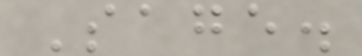Sage.
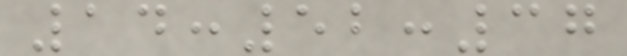14:52:37
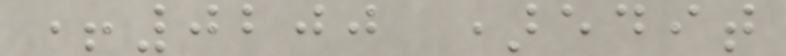+0200 )edit
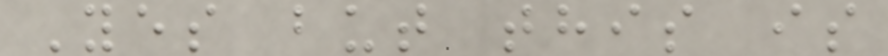Yes but this is
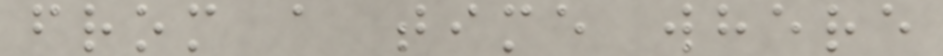from a time where
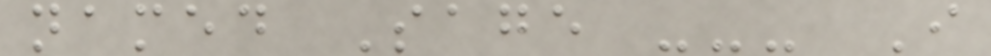named Sage --- I
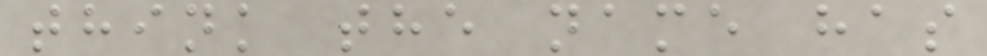think the name has
